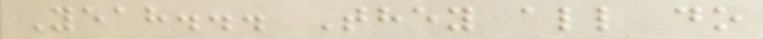Yeah... They all do
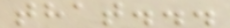that...
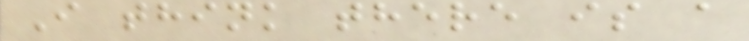I think there is a
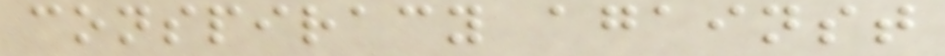conspiracy against
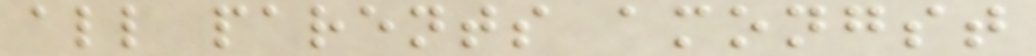all parents amongst
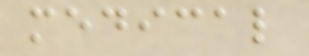medical
